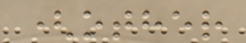(other
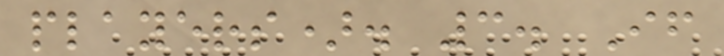players). 3. If
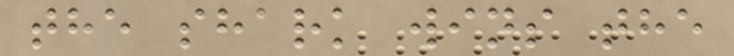the shark wins the
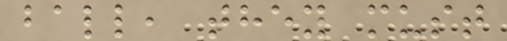ball, they must
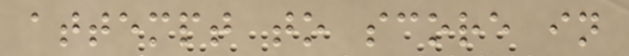attempt to score in
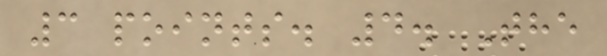3 points. 4. The
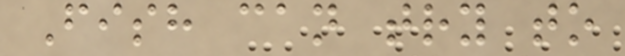Fish can try to
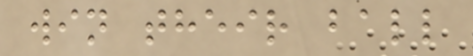win their ball
